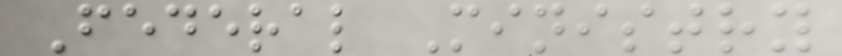Federal Ministry
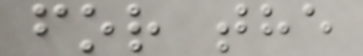for the
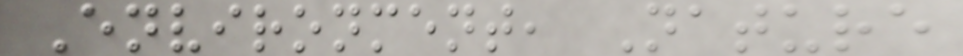Environment, Nature
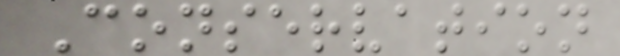Conservation
